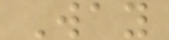Way
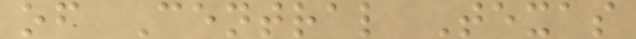of Central Texas
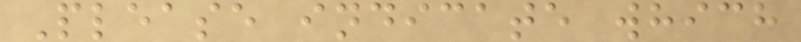Please indicate which
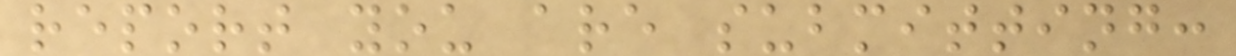report you are submitting:
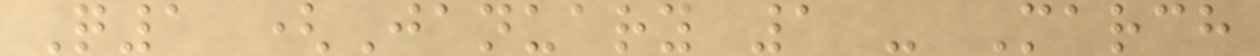Q1 (January 1 - March
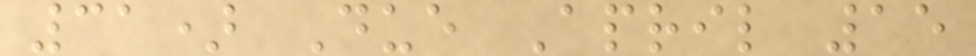31) Due April 15
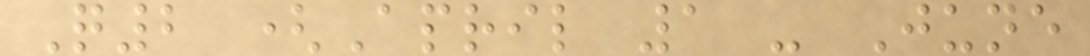Q2 (April 1 - June
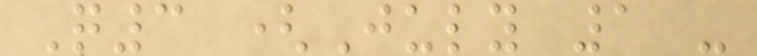Q3 (July 1 -
